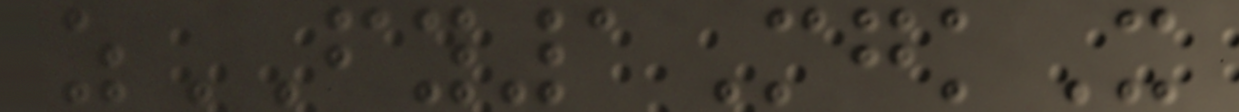zFY1MgkX
